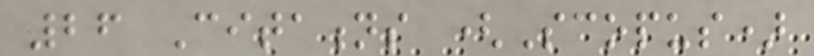26 Citations (Scopus)
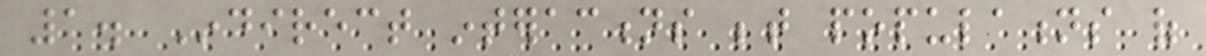1. Indirect interactions between populations of
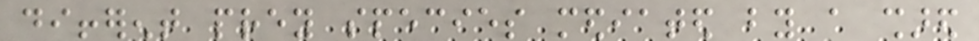different prey species mediated by a shared
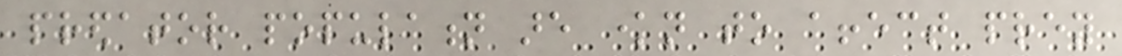predator population are known to affect prey
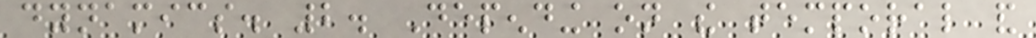dynamics. 2. Depending on the temporal and
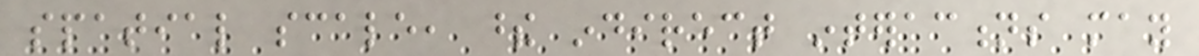spatial scale, these indirect interactions may
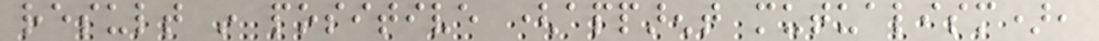result in positive (apparent mutualism),
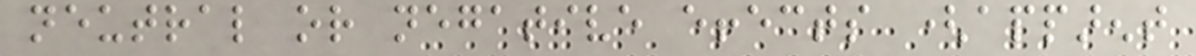neutral or negative effects (apparent
